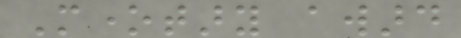Monetary award
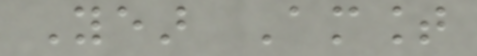Year Amount
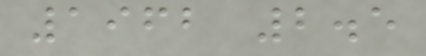1962 2.5
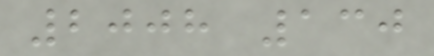2008 130
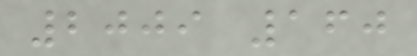2009 160
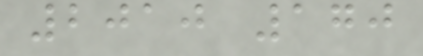2010 170
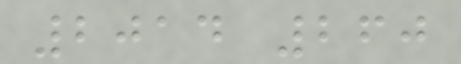2014 260
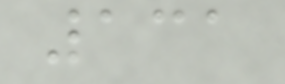131
